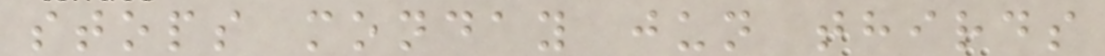stops monday jun thirds
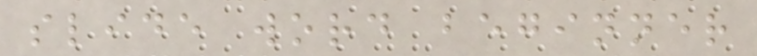slide word beginner
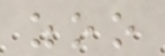zoo
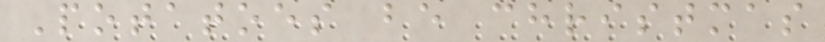Potatoes be christmas
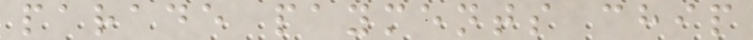parade payments chip
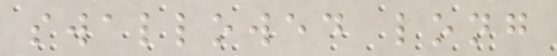swallowed long
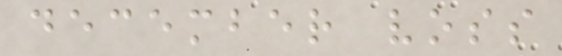december voss
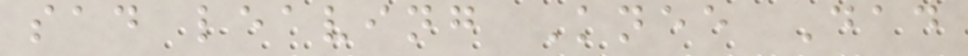sad leaving Knee Dad
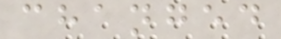changed
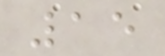15
